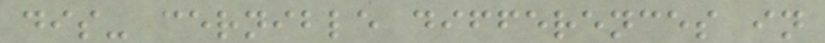dis- cernible differences in
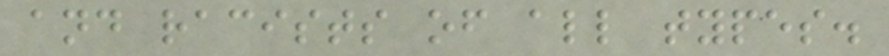and racists of all types.
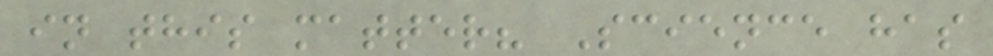in this matter? Science has
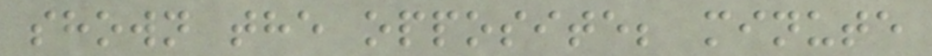shown the opposite; minute
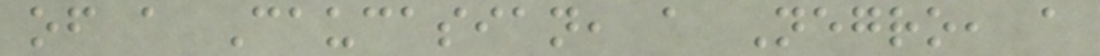of a Caucasian, a Negro, a
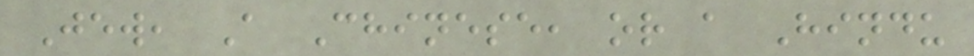Jew, A Chinese, or a Hindu
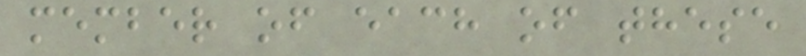member of each of these
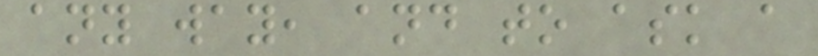any way, and to ask a
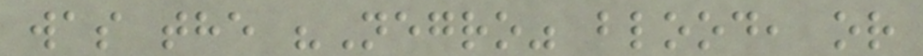was the "Negro" blood, or
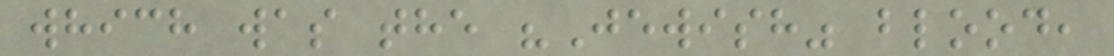which was the "Jewish" blood,
